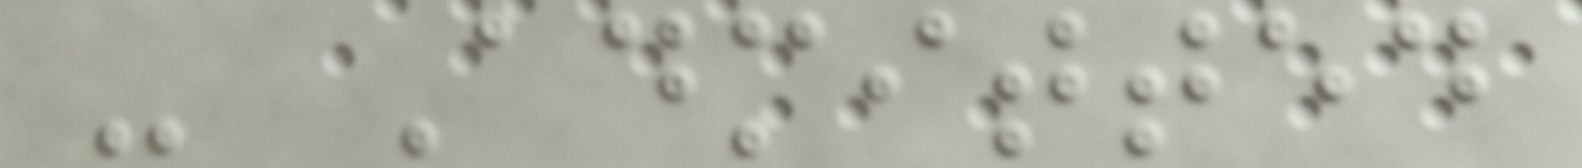- Admitted
